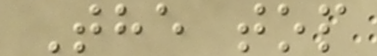The top
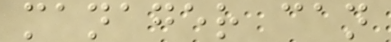manager can
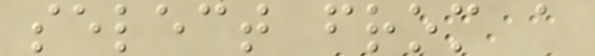select from a
